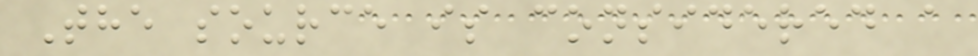The source is considered a
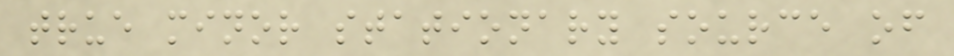true minor stationary source of
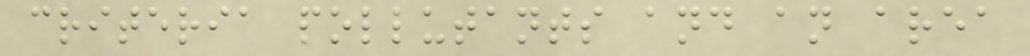criteria pollutants and an area
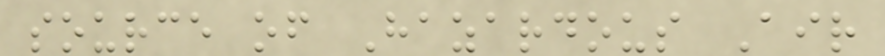source of Hazardous Air
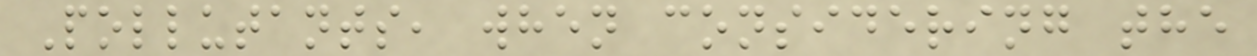Pollutants, when considering the
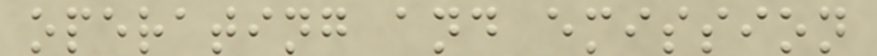operating and emission
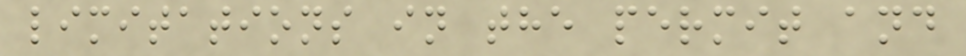limitations in the permit and
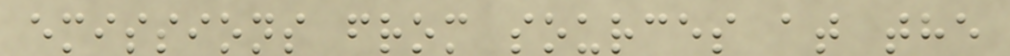emissions from sources at the
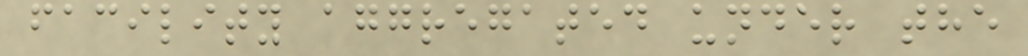facility aggregated under the
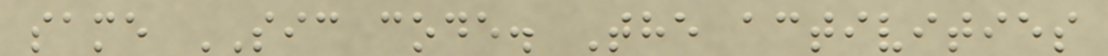same SIC code. The activities
